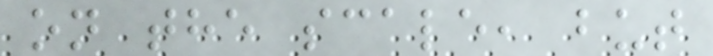on the scale, but
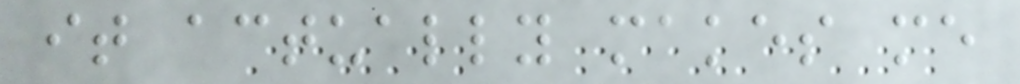it actually makes me
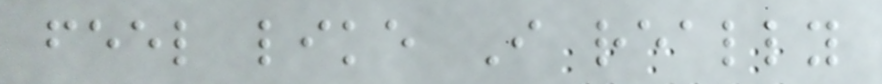feel like I really
